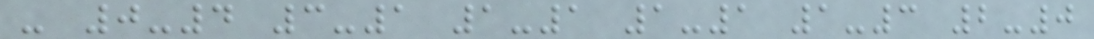- 0-4 3-1 1-1 1-1 1-3 2-0
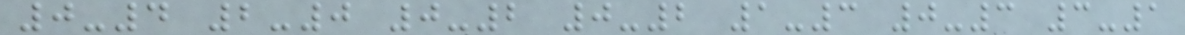0-4 2-0 0-2 0-2 1-3 0-3 3-1
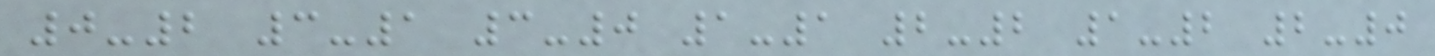0-2 3-1 3-0 1-1 2-2 1-2 2-0
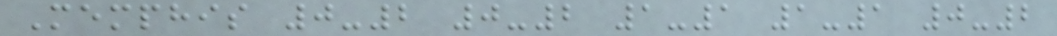Memphis 0-2 0-2 1-1 1-1 0-2
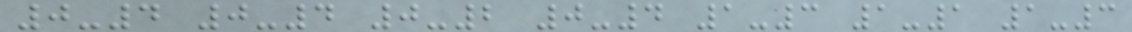0-4 0-4 0-2 0-4 1-3 1-1 1-3
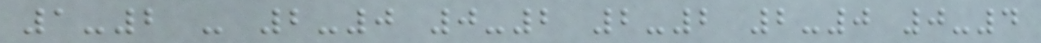1-2 - 2-0 0-2 2-2 2-0 0-4
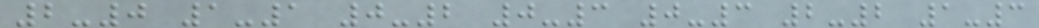2-0 1-1 0-2 0-3 0-3 2-2 1-3
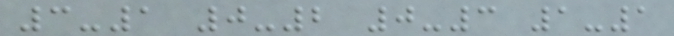3-1 0-2 0-3 1-1
